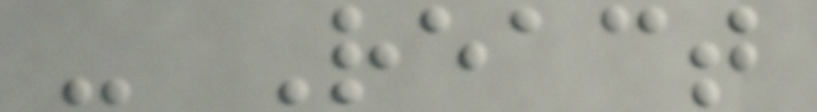- React
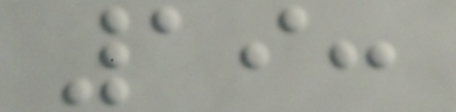19:
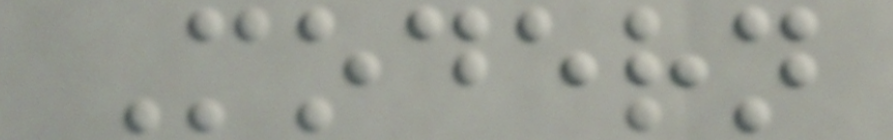Modern
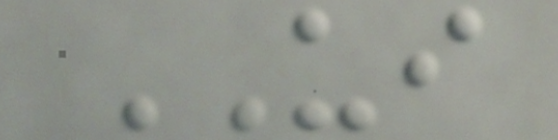UI
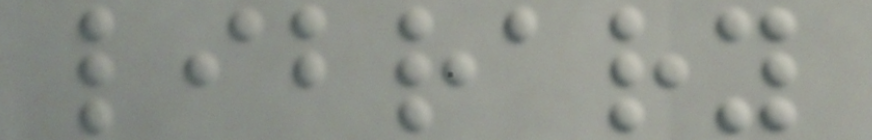library
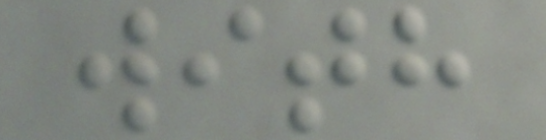with
